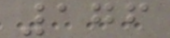176
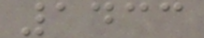1433
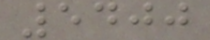5400
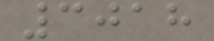3018
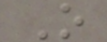O
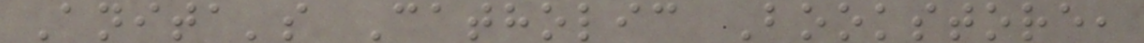Anita's Catholic Bookstore,
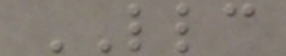LLC
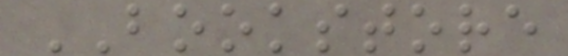BOOKSTORE
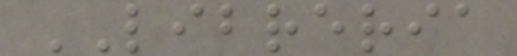LIBRERIA
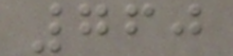760
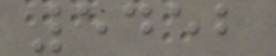5452
